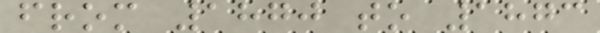from 1870 to 1873
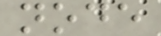node
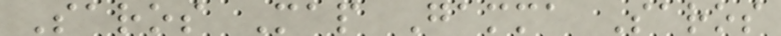Saros Map Gamma Saros
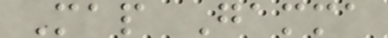Map Gamma
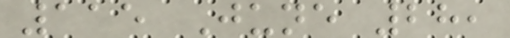115 June 28,
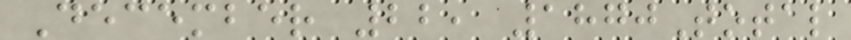December 22, 1870Total
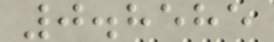0.8585
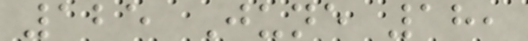125 June 18,
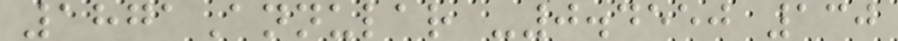1871Annular -0.4550 130
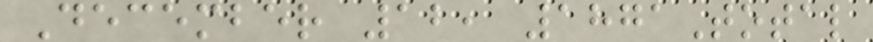December 12, 1871Total
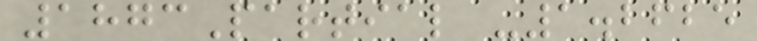1873Partial -1.2625
